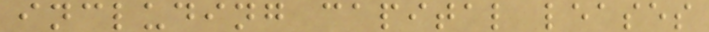including capital leases
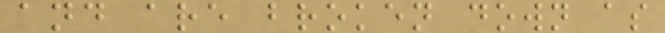and are broken down as
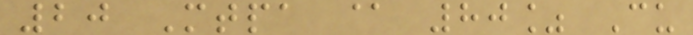20 Mtpa @ 80% Cu
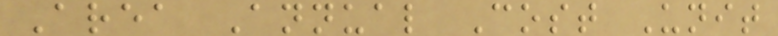Area Annual Cost Unit
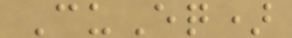CuEq)
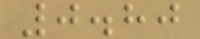0.80
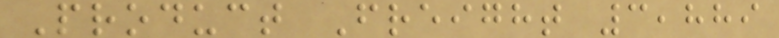Product Freight 3,889
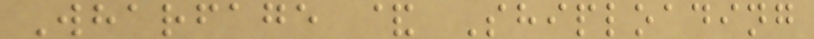Wharfage & Shiploading
